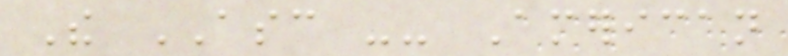The ASC -- American
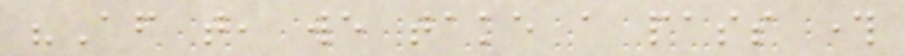"After that, we take a pass through
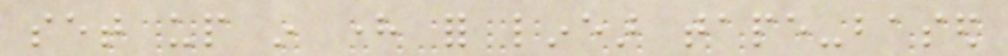set up in here for linear tape-based
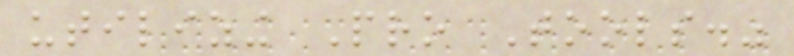utilizing Pro Tools."
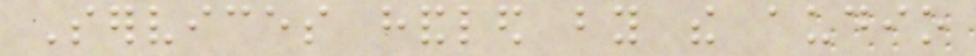Services handled by the audio
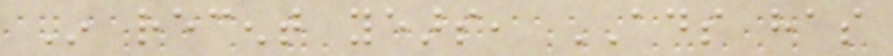In recent years, ADS has
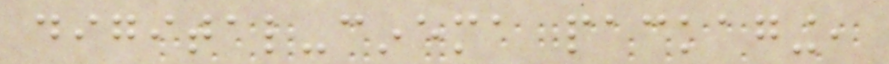digital-cinema packaging,
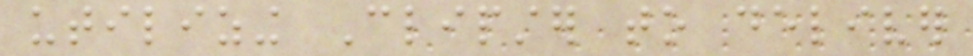utilizing Clipster to deliver
